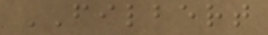FILBERT
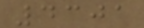4301
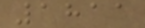1811
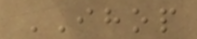IHOP
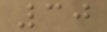30
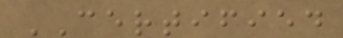CERTIFIED
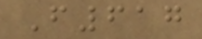F617
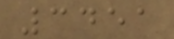3451
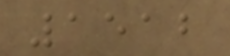1512
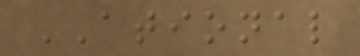ATIONAL
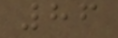86
